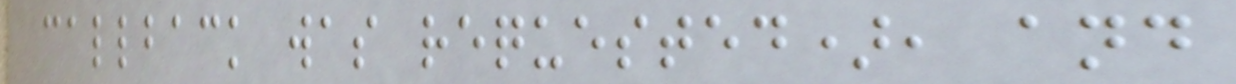callback was requested), and
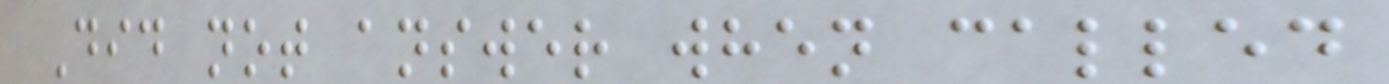Did not answer when called
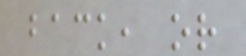back, or
